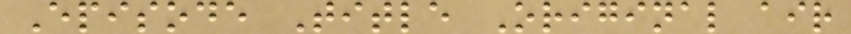Episode Title Original air
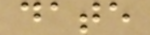date
